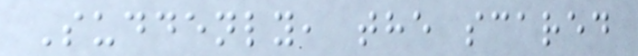Suddenly, the scared
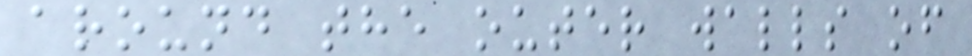around the outer walls of
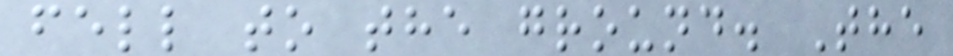fell to the ground. The
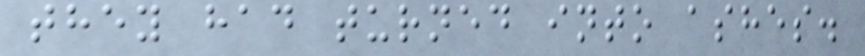they had turned into ashes.
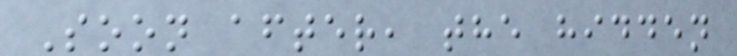Soon after, the hidden
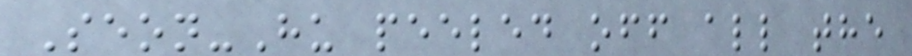Seon-Hu peeled off all the
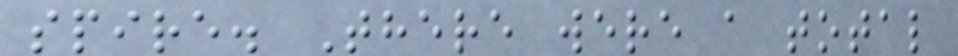spire. There were a total
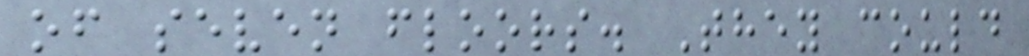of seven floors. They could
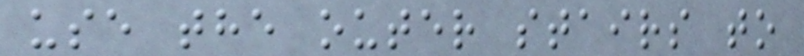use the outer stairs to
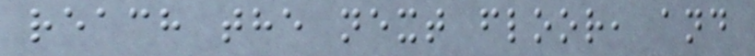reach the next floor, and
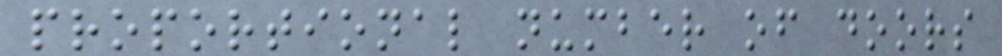proportional number of doors
